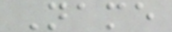Name
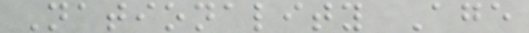Nationality Age
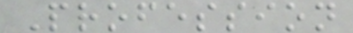Profession
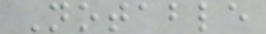Notable
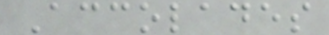Accolades
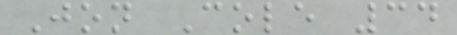Jon Cole 34
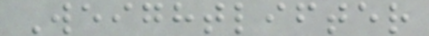Weightlifter
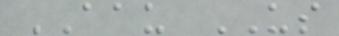AAU US
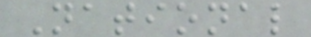National
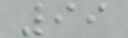99
